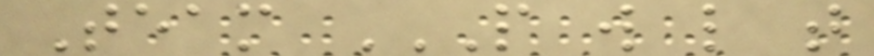Team P W L T
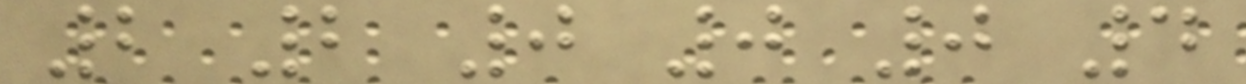2 2 0 0 0 4
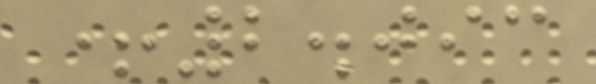+2.093
